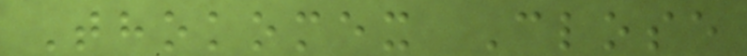Thokomex Close
